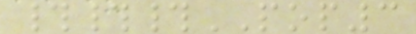###POP3
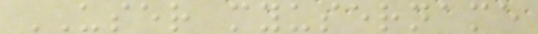USER myusername
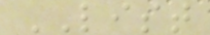LIST
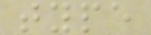type
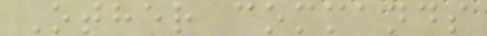Other commands
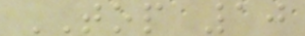TOP 10
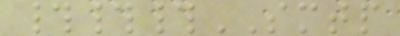###SMTP
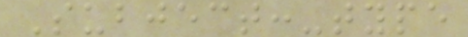Subject:-type
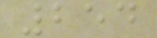254
